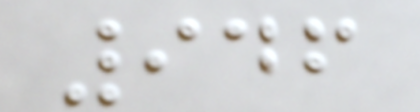946
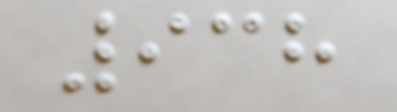938
